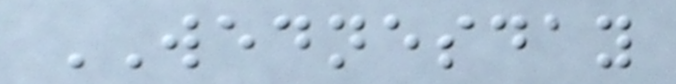WEDNESDAY
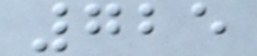725
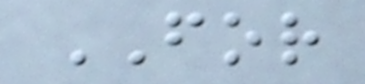FOR
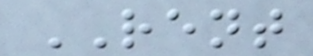RENT
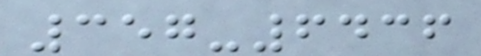357-6436
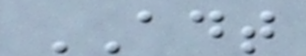ADT
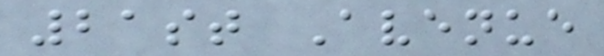21st Avenue
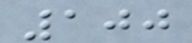100
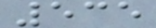535
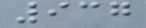937
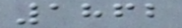1862
